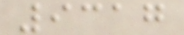9317
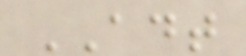ADT
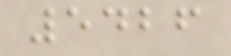5426
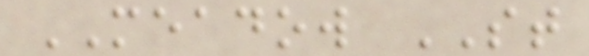MEADOW ST
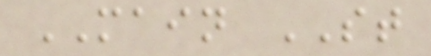MAIN ST
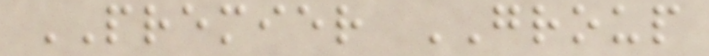PREMIER GROUP
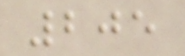205
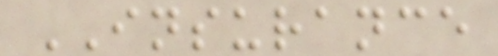INSURANCE
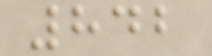842
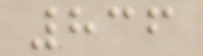836
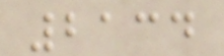2134
